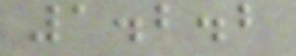1.2.2
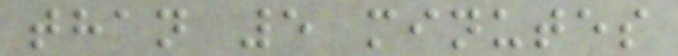than 5 minutes
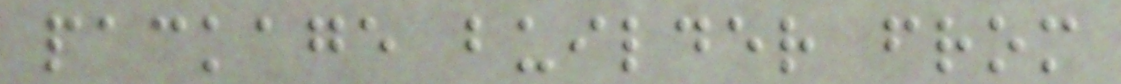package builder from
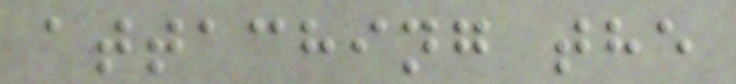attaching the
